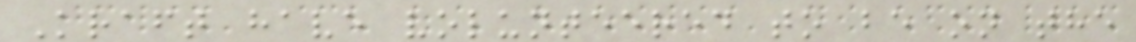Kraft have volunteered to be on the
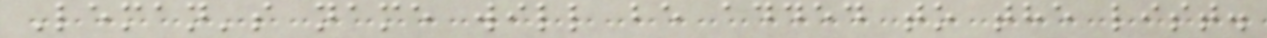Leman's name will be added to the list.
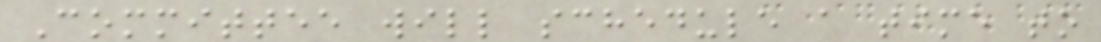Committee will schedule a time to
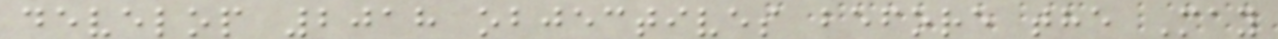develop 2018 objectives before the May
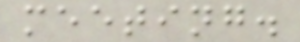meeting.
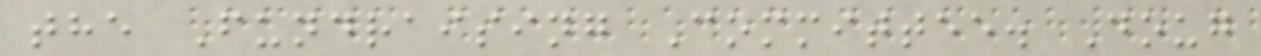the Fundraising Committee. Doug
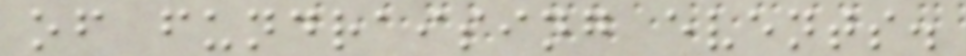of fundraising events.
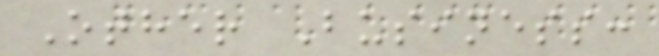Other Business:
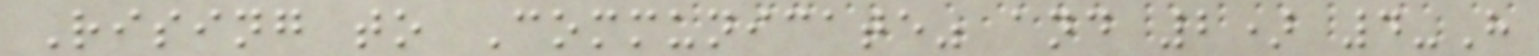Rising to Communicate" and 2) 4-H
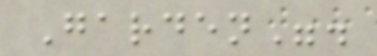Garden".
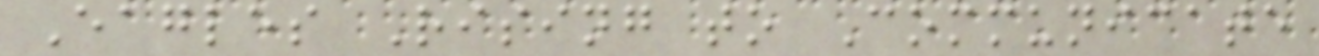Eagles Rising to Communicate
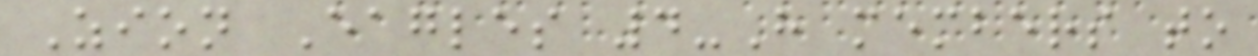Zion Eagles 4-H members to
